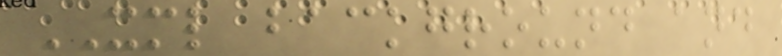XML background and
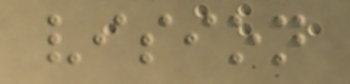vision
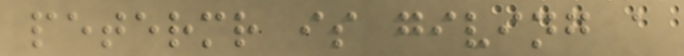petermr is giving a
